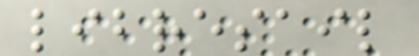libresail
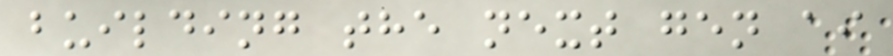building the next gen ai
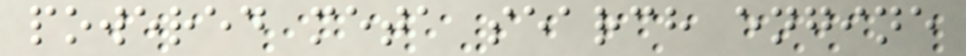powered meta search engine
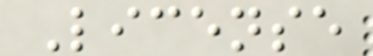License
